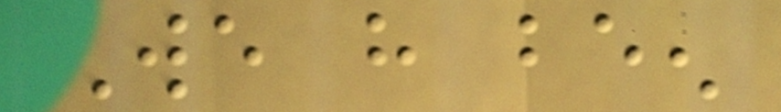We have been
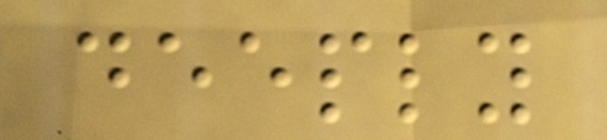deeply
